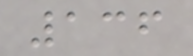136
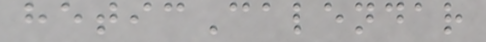heticCalendar
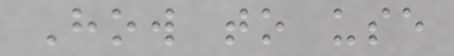How to use
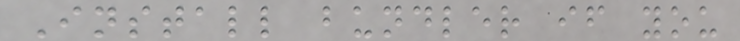Install bundler if you
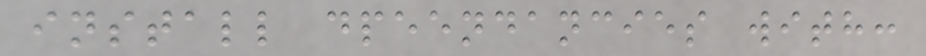install dpeendancies with:
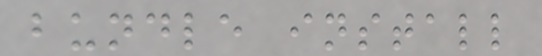bundle install
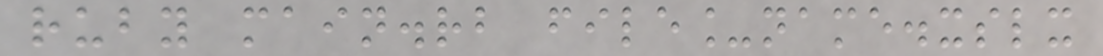ruby main.rb file_name.xslx
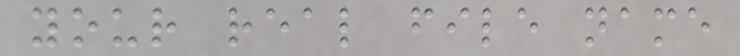your real file name
